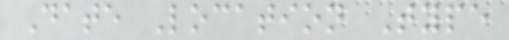Date Location Type
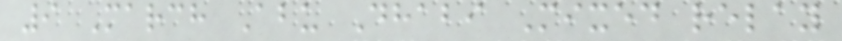9 March Abu Dhabi Mixed relay
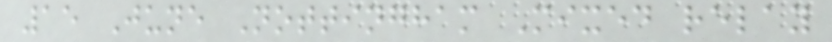15 June Nottingham Mixed relay
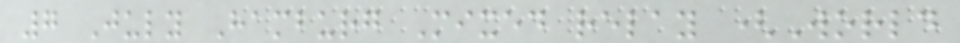7 July Hamburg Mixed relay (World
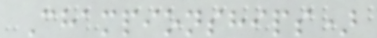Championships)
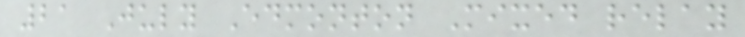21 July Edmonton Mixed relay
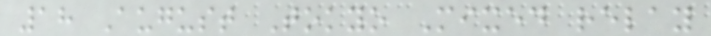18 August Tokyo Mixed relay
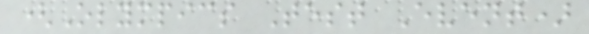(Olympics Test Event)
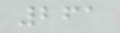261
